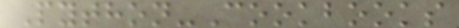Python-Cookbooks
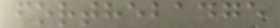forthebadge
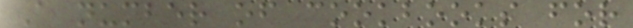A number of cookbooks for
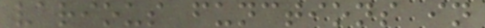various functions in
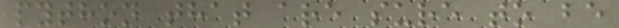python that are sure to be
